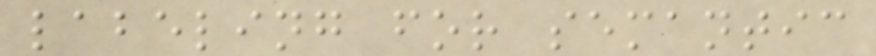labeling for semantic
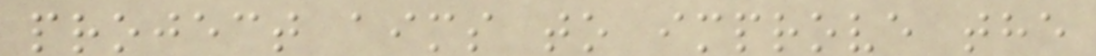project aims to improve the
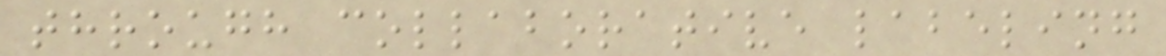through collaborative labeling
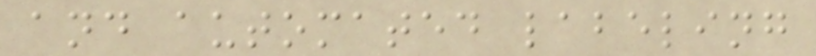and automated labeling
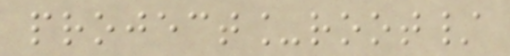project_root/
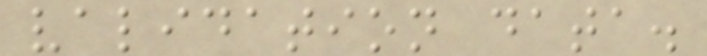validation data.
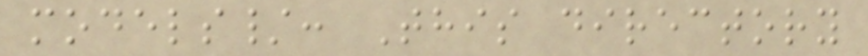models/: This directory
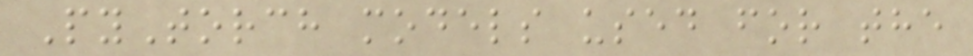PyTorch models used for the
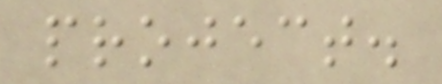project.
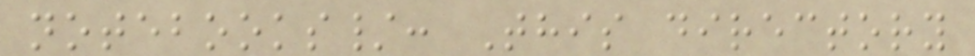notebooks/: This directory
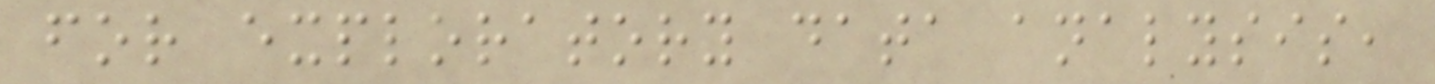for exploratory data analysis,
